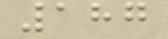187
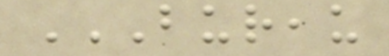BUREAU
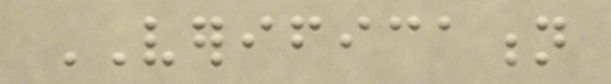VERIFICATION
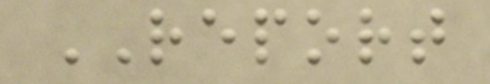REPORT
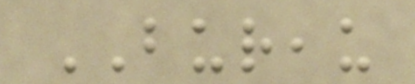BUREAU
